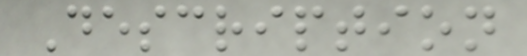Description
